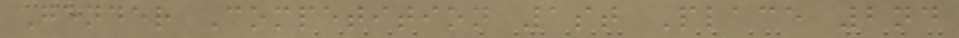Gender Competition 1st Place 2nd
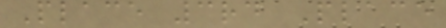Place 3rd Place
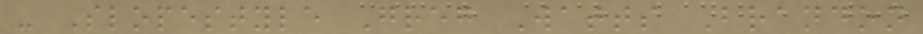- Slopestyle Greg Watts Brandon
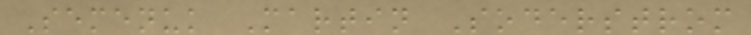Semenuk Martin Soderstrom
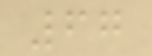67
